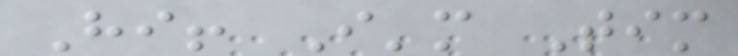Hi! I'm Tim
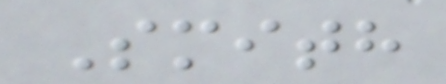Smith
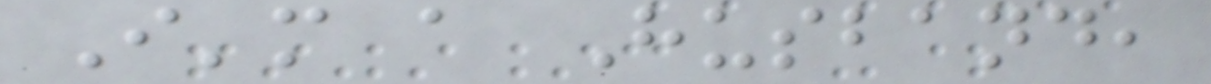I'm a Husband,
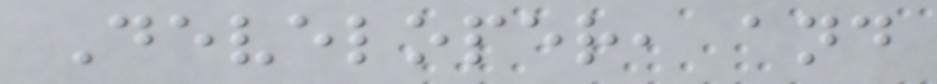Developer, and
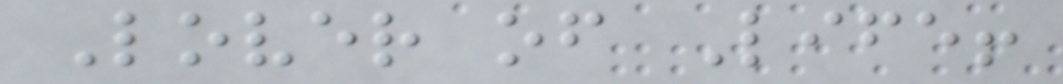Lover of Life!
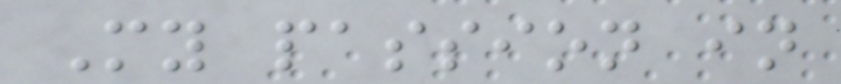My passion in
